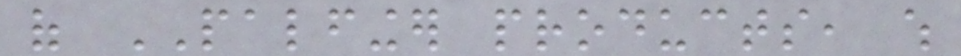of PALFINGER products, which
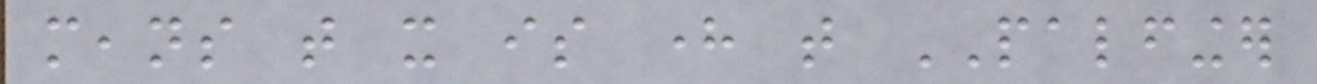means that it is here that PALFINGER
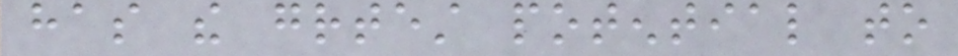has the greatest potential to
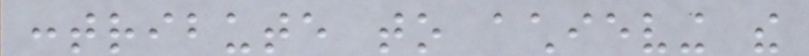contribute to achieving the
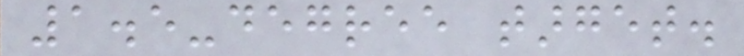1.5-degree target.
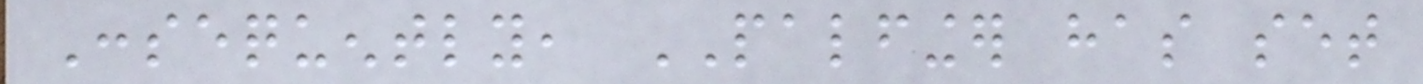Consequently, PALFINGER has set
